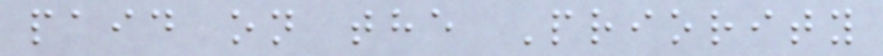paid on the Priority
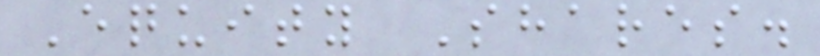Equity Shares.
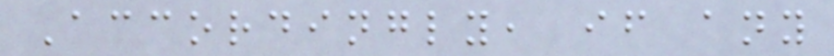Accordingly, if any
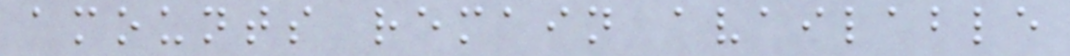amounts remain available
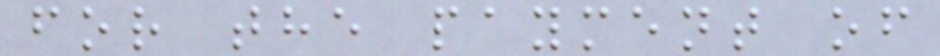for the payment of
